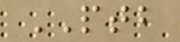PTB
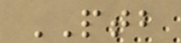PTB
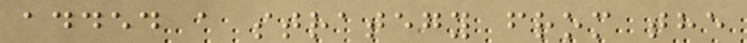added a strategy from the
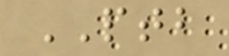PTB
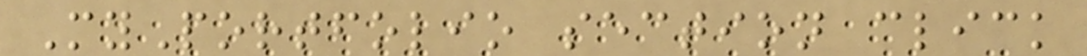MyPortfolio section click
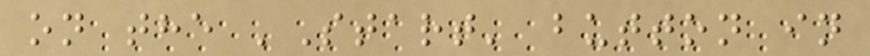on the 'Start' button in
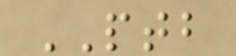PTB
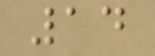14
